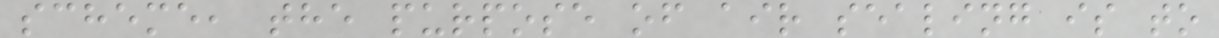scheme, the purpose of air sealing is to
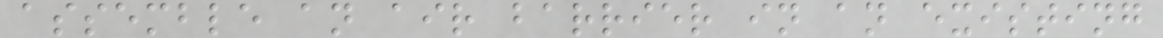assemble an air barrier in an existing
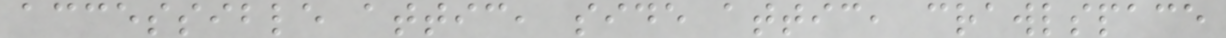accessible attic, side attic, crawlspace
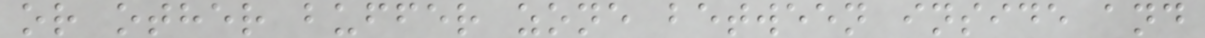or other buffer zone between inside and
